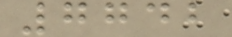7742
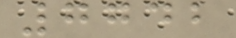7742
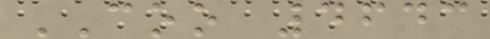COO 4643
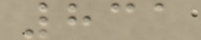831
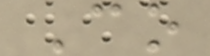Co
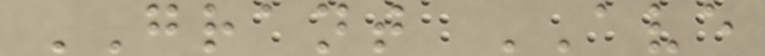GRANT AVE
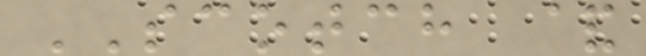SCOTCH &
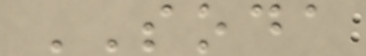SODA
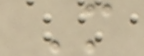M
